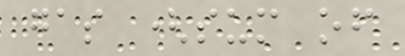gas (sum of
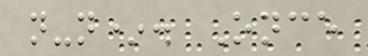n-n*. Once
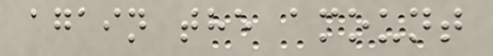again the amount
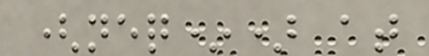(neq*) at
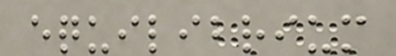equilibrium
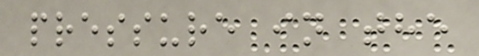pressure in the
